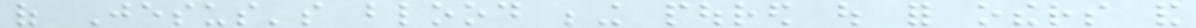of Jesus's blood being poured out for others and
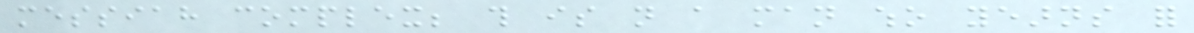messiah complex; this is not a man who yearns for
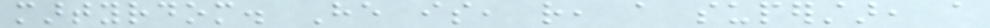martyrdom. He is, rather, a superstar, a
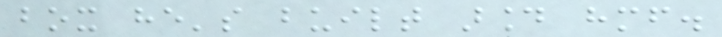box he's built around himself.
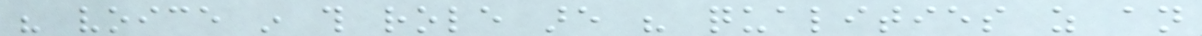his voice in this role are his qualities as an
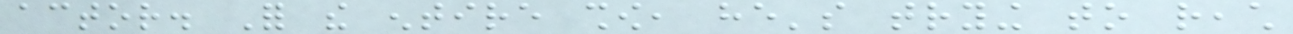actor. For the entire show, he's trying to reach
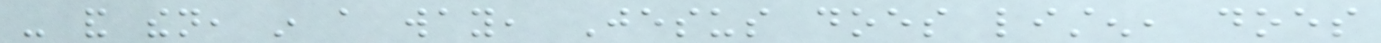- and then, in a way, Jesus does listen, does
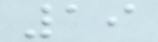19
